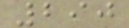290
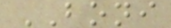BONI
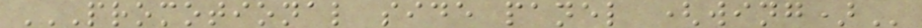PROMOTIONAL SIDE PANEL (WING)
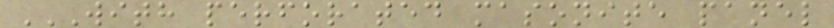WITH PERFORATED MASONITE PANEL
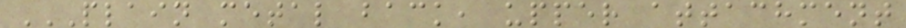PLAIN METAL BACK, UPPER ATTACHMENT
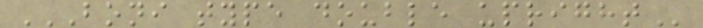BONI TYPE DOUBLE UPRIGHT
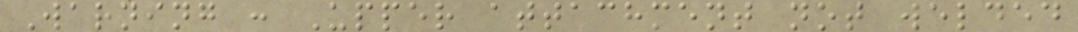Warning : Upper attachment not welded
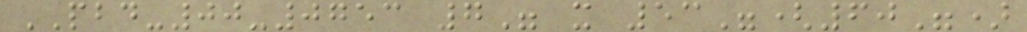PBD-00-0753 7" x 53"(60")
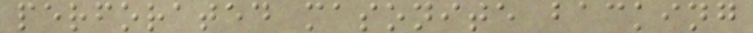perforated masonite backing
